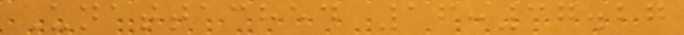Unattached 16:37.27
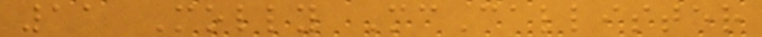11 Molly McCallister
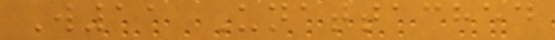W11 Unattached
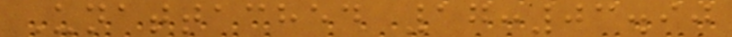Unattached 17:03.90
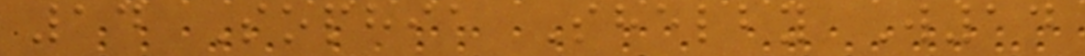14 Sophia Shelby W14
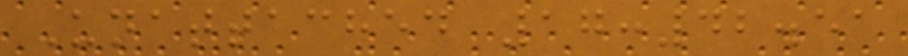Unattached 17:42.51
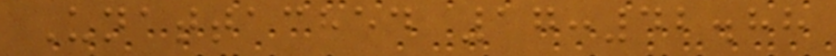Unattached 17:42.88
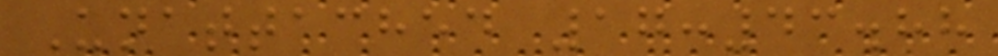Unattached 17:43.88
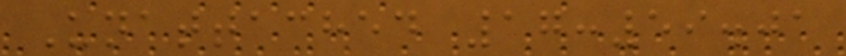Unattached 17:59.01
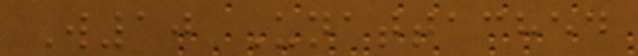W10 Unattached
